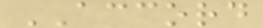ACCORD
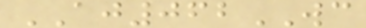AJ062WC
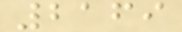2169
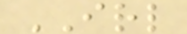IRL
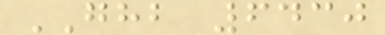GHB 6430
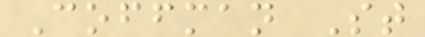Coffman St
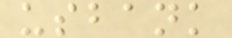usbank
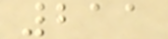211
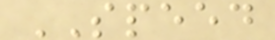SPEED
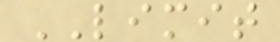LIMIT
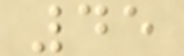45
